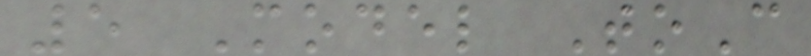5 Model ToC
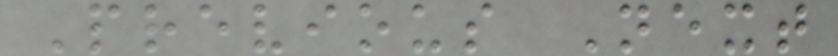Previous Next
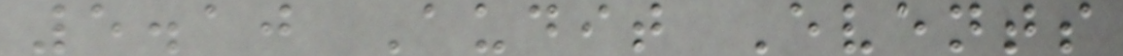5.10 Audit Events
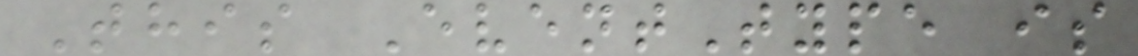This EventType is
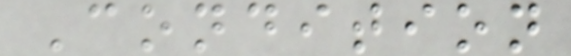Condition
